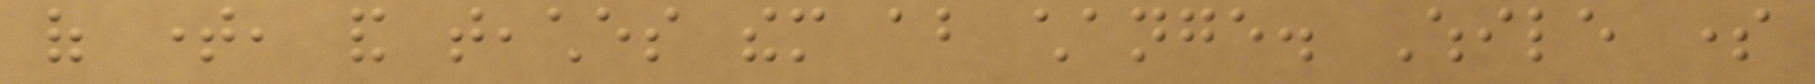of time, and teaches them about change. While some
